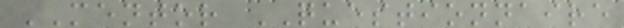MENTOR QUESTIONNAIRE
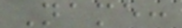Name:
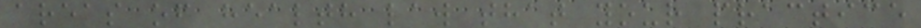areas of health law that your practice
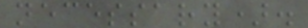necessary).
